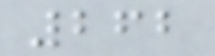262
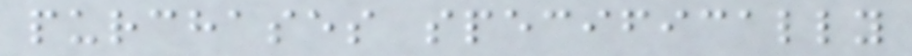purchases specifically
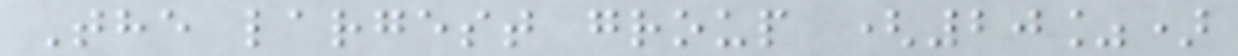The largest group (20%)
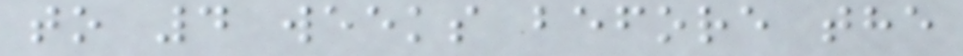to 4 weeks before the
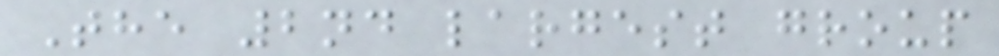The 2nd largest group
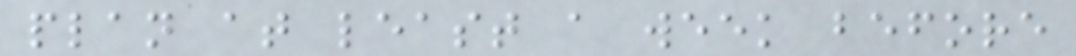plan at least a week before
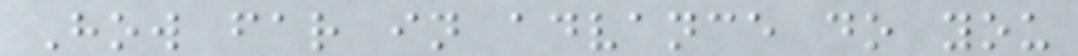How far in advance do you
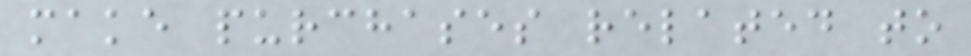make purchases related to
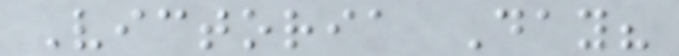Victoria Day?
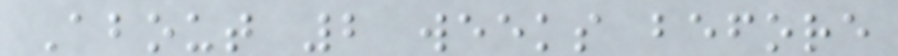About 2 weeks before
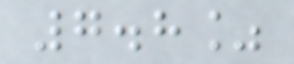7.8%
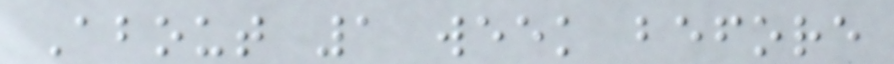About 1 week before
